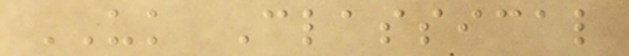UK Classical
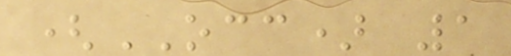(OCC) 1
